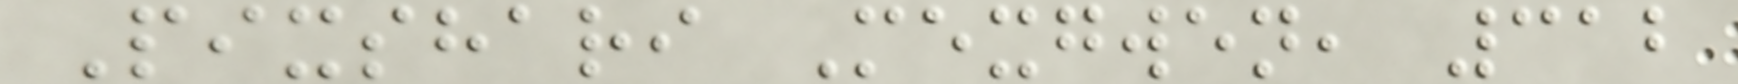Pixshari Mexgwen, 312
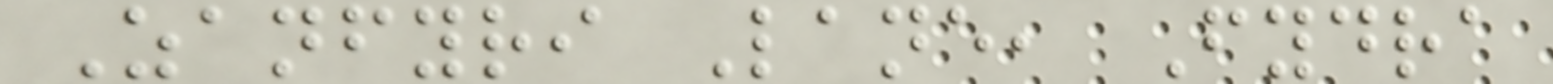Zanfyri Lane, Fydra
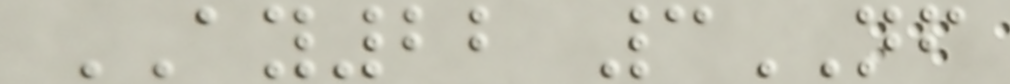AY22 3NF
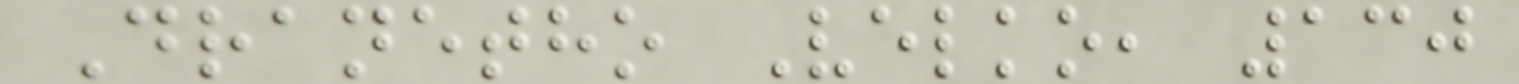Dranetho Velko, 130
